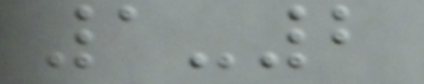1-2
